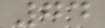74
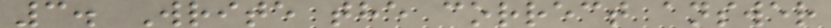3. Write the correct answer
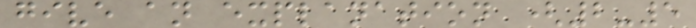give an explanation (2-5
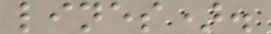lines).
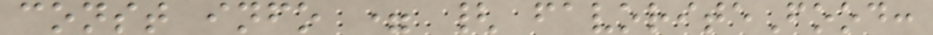const info = { favoriteFood:
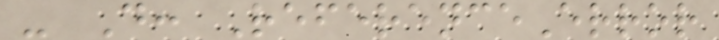- D: ReferenceError
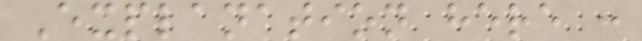Explanation here :
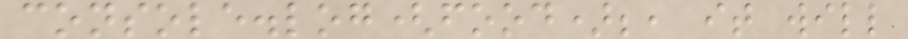console.log(food);, it will
